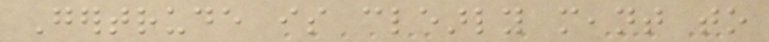Gertrude is clearly meant to
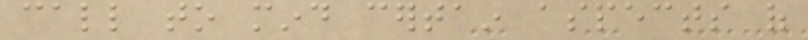call to mind certain aspects of
